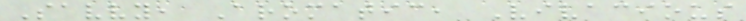Savvy, Aromatic, Vivacious
